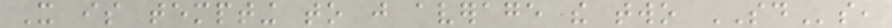It is tempting to just average the two SDs,
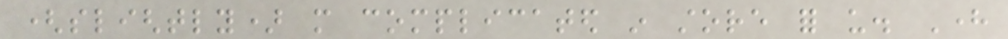(slightly) more complicated in store for us. Here
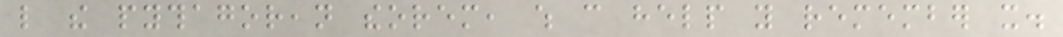like the pythagorean theorem, which can help you remember it.
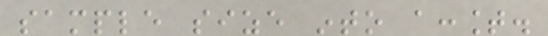sample size into account.
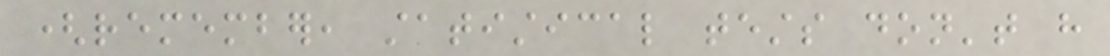(remember, statistical tests don't have
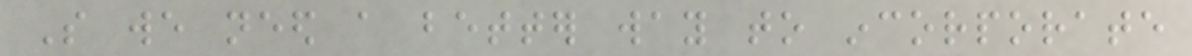So we need a better way to incorporate
